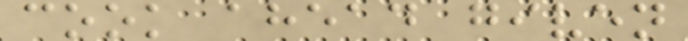cook ahead given
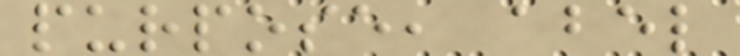purpose, abel
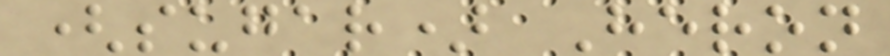(sugar) Heron
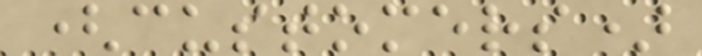(customers)
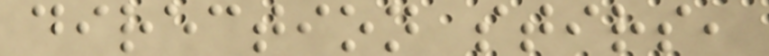direction stirs,
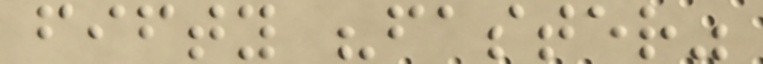fifty "faster"
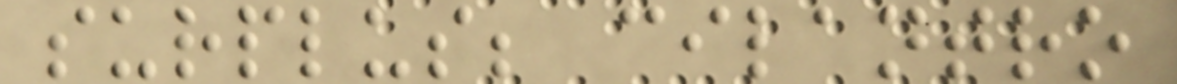surplus; cilantro
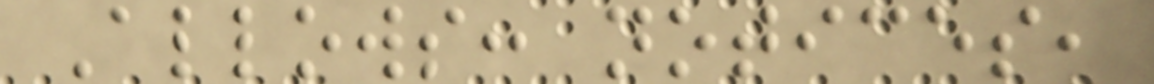Allows: notices,
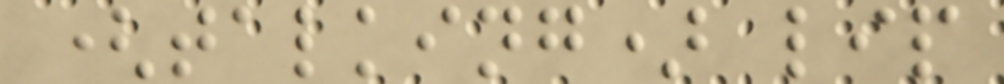(talking) lip
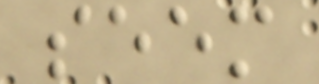seem
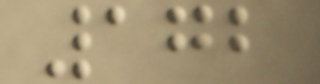172
